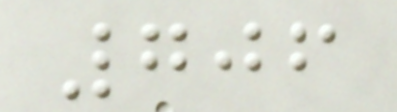706
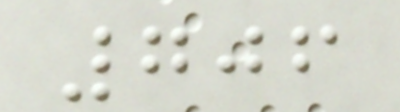706
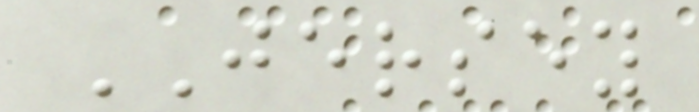JERSEY
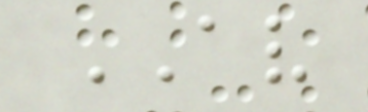AV
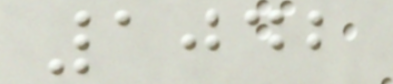1042
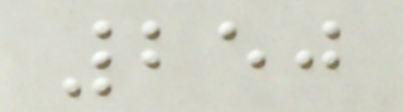250
